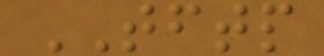TFTP
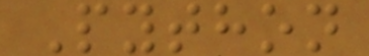Python
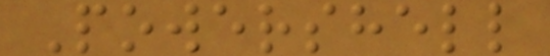Powershell
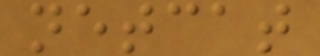netcat
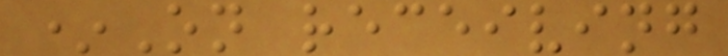*On receiving
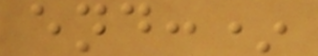end:*
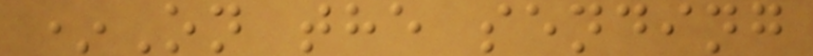*On the sending
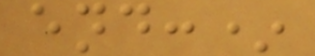end:*
